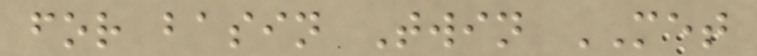for basin Twin MET
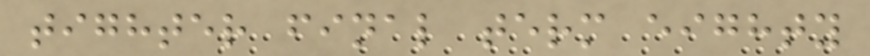tighter final term eighty
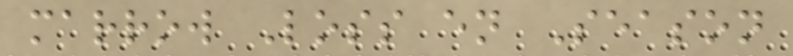marrow Loss en Season
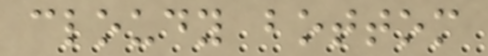cloudy bottom
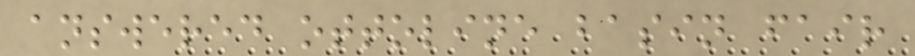answered ottoline basin fair
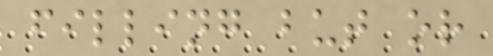filling but or
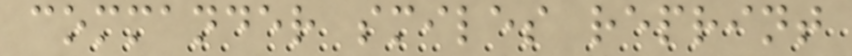commander smiles reprint
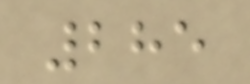285
